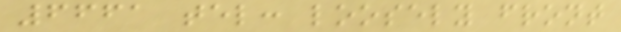6661 tel: loosely front
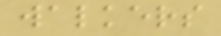walkers
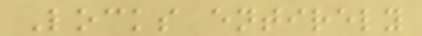Locks entirely
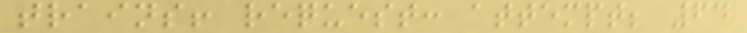trains! request: attempt; 64
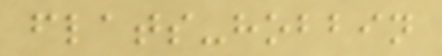flats-hobbin
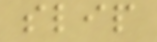slip
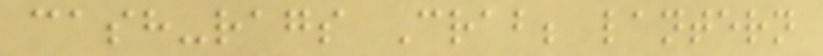cash-rags Crab; lantern
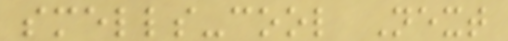smells-cool Next
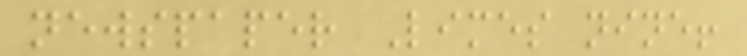newspaper Limes nine!
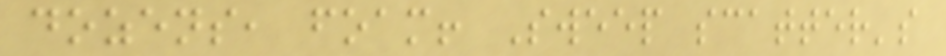dozens, foam! Sweep scatter's
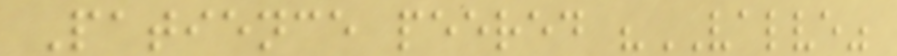Patience peered "VALVE"
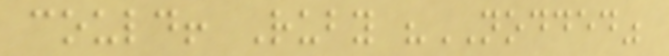could! Ruby "NODDED"
